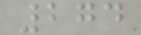274
